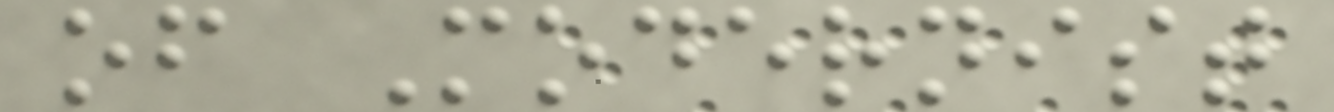of Modernist
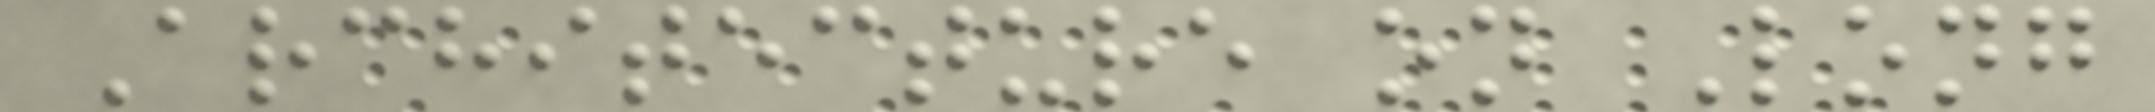Architecture on Long
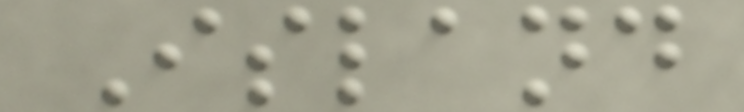Island
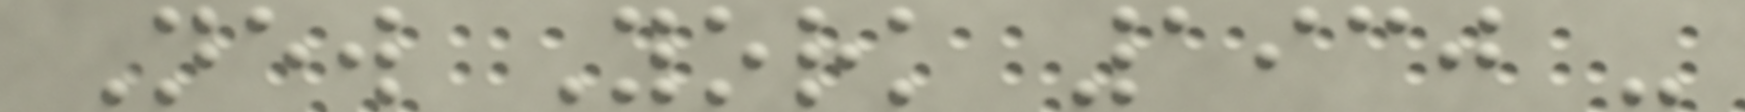New York 1930 -
